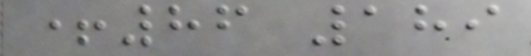+86 189
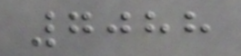7088
